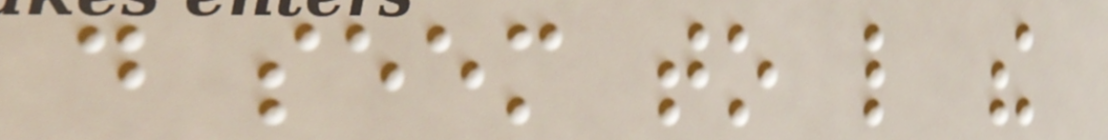do seem to like the
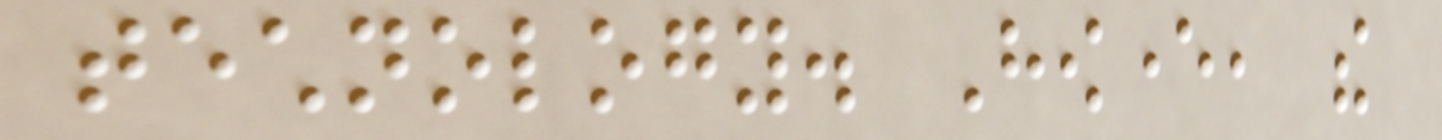technology. However, the
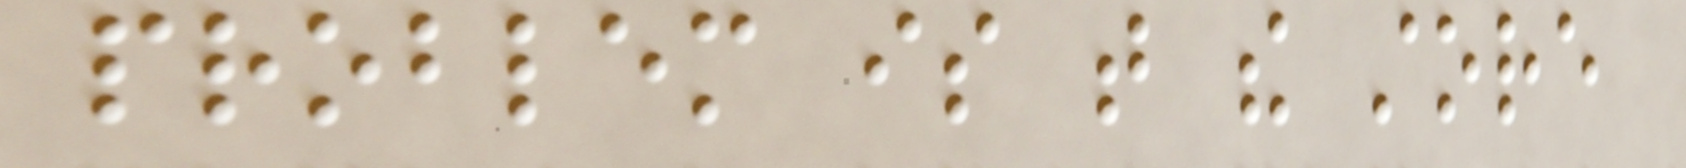problem is that the store
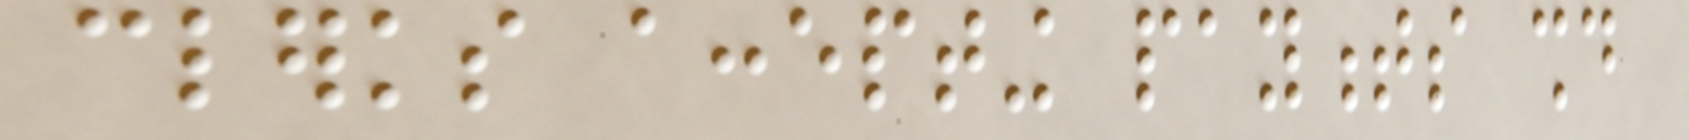clerks accepting payments should
